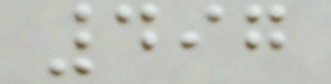497
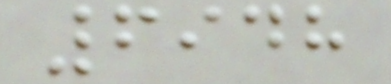6948
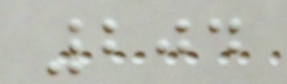204
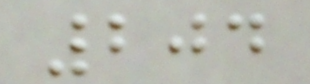204
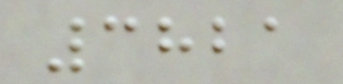3821
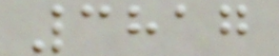3817
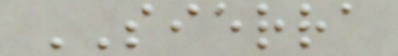SIERRA
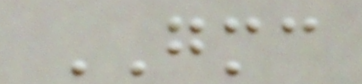GMC
